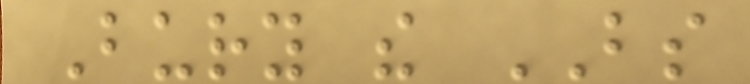Bury the BS
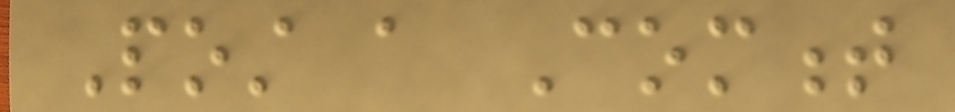Post a Comment
